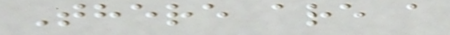There are a
